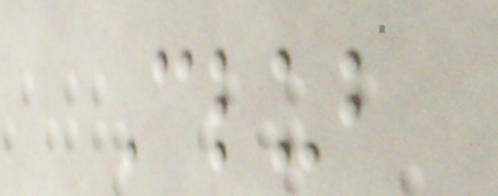Club
